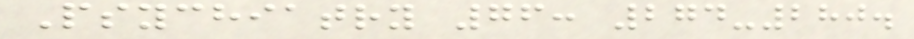Psychiatry 76: 274-280.
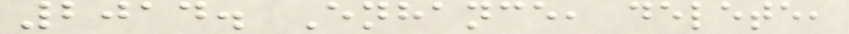2014. Enhance, delete,
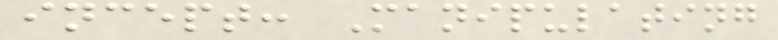incept: Manipulating
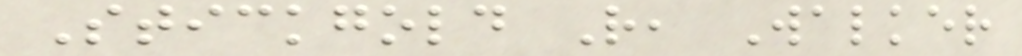Stickgold R, Walker
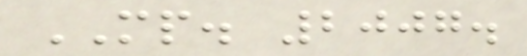MP. 2007.
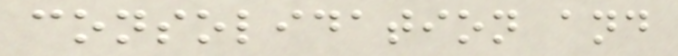consolidation and
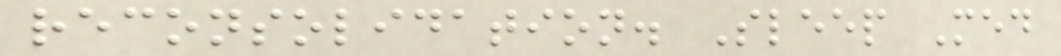reconsolidation. Sleep Med
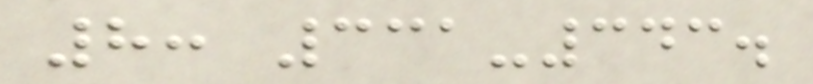8: 331-343.
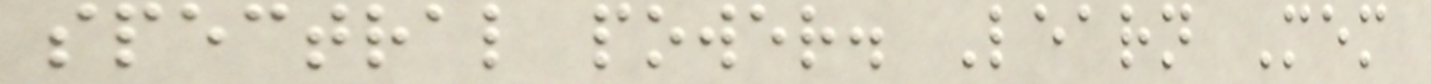spectral power. Learn Mem
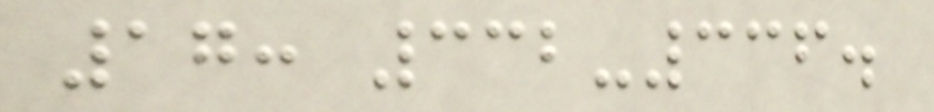17: 332-336.
